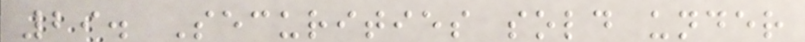29. Securities sold under
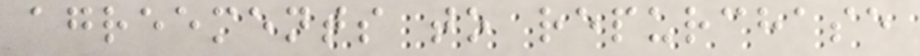agreements to repurchase
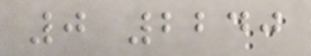0 2240
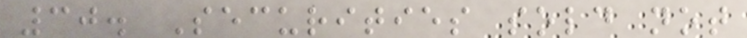30. Securities sold not
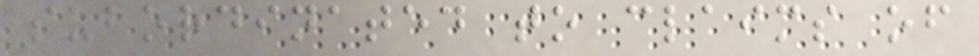subordinated to claims of
